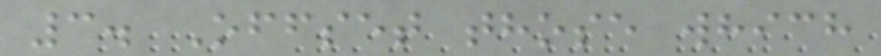3. Offset those which
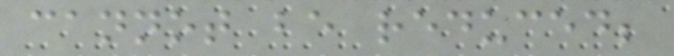cannot be reduced;
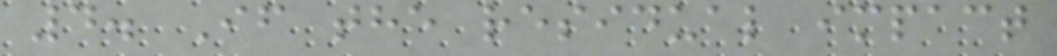4. If the residual impact
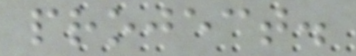project.
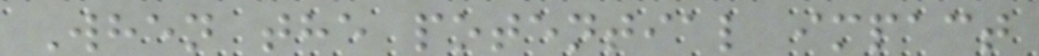When the potential impact
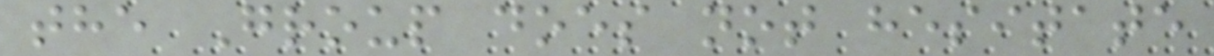the Group does not hesitate
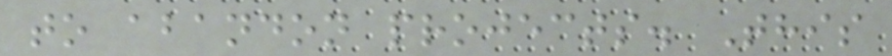to abandon projects. This
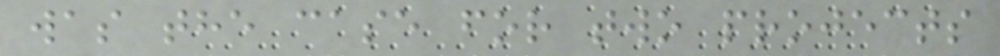was the case for two projects
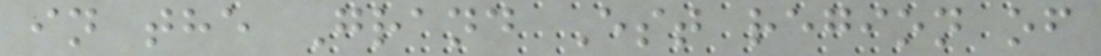in the Grand Est region of
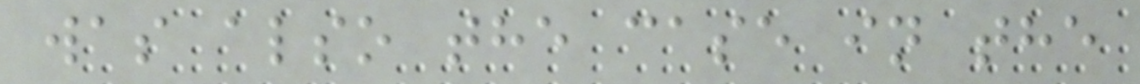was also the case in the
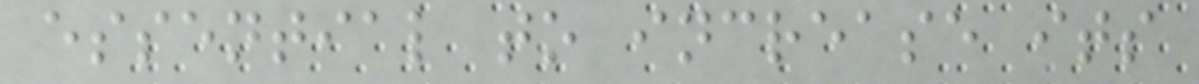essential to increase its
